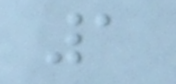1
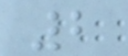2
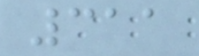311
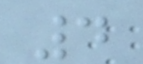4
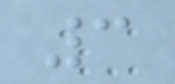3
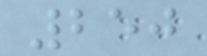250
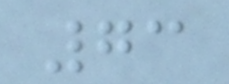73
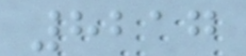8217
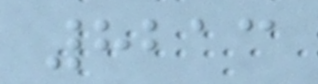8213
